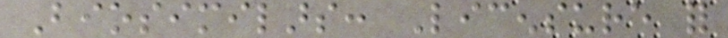Biosimilars: Licensure for
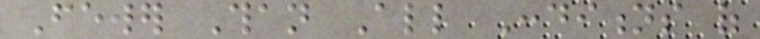Fewer Than All Conditions of
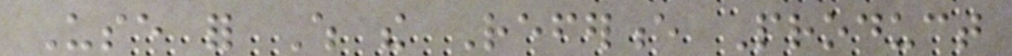Use for Which the Reference Product
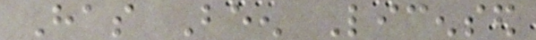Has Been Licensed
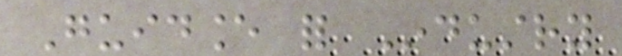Guidance for Industry
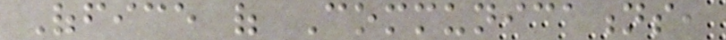Office of Communications,
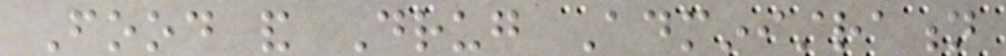Food and Drug Administration
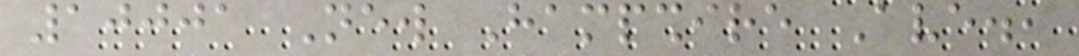10001 New Hampshire Ave.,
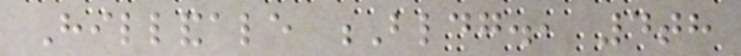Hillandale Bldg., 4th
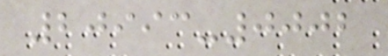20993-0002
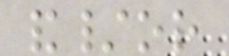and/or
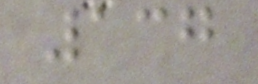137
